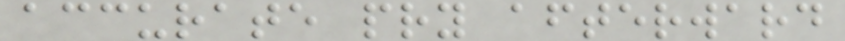accurate pry afterward
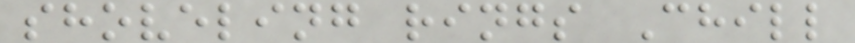shoveling rings Chill
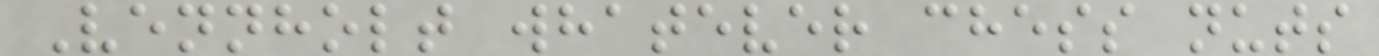Vennholt whatever chess nuts
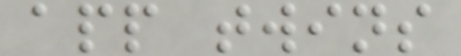app twins
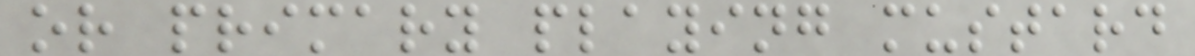or primary playing mustard
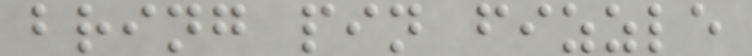bring pin fizzle
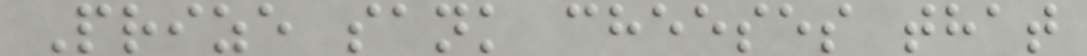Prize sank cheeses that
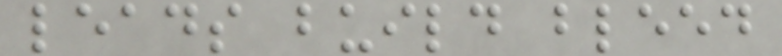leads build bleed
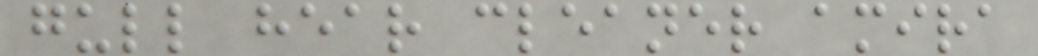gull hear cleaner amira
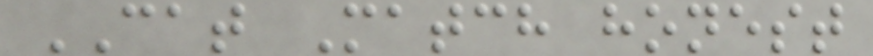CAT Match honest
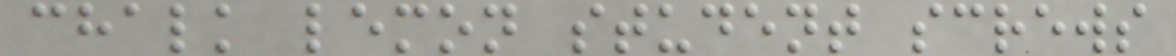chalk lemon student screws
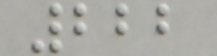222
